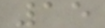15
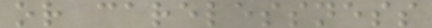or carelessness
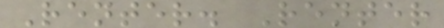Renter. Renter
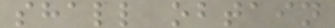shall obtain
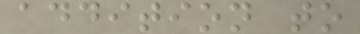addition to
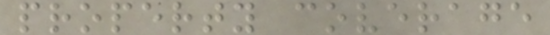property coverage
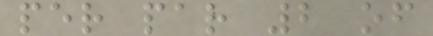per par 2 of
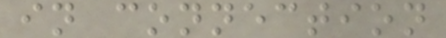in connection
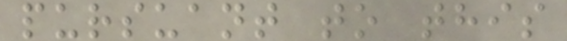pursuant to this
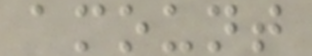amount
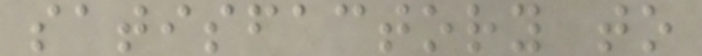satisfactory to
